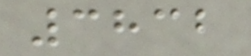3832
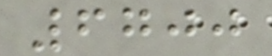6700
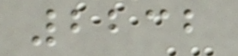2232
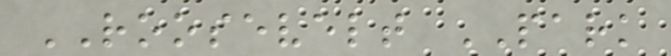ROOSEVELT PARK
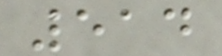514
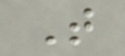T
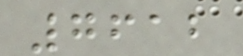7612
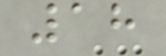18
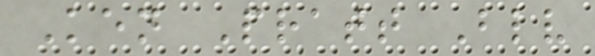Ken Pratt Blv
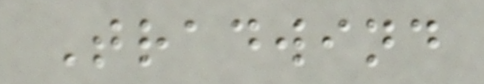Tradwind
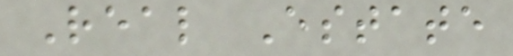Real Estate
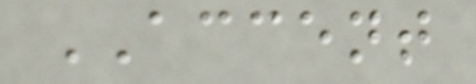ACCENT
